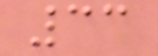33
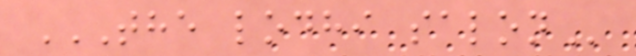THE LODHI SALON
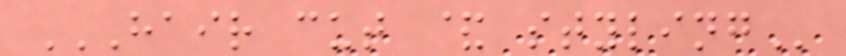HAIR CUT & STYLING
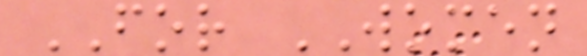FOR WOMEN
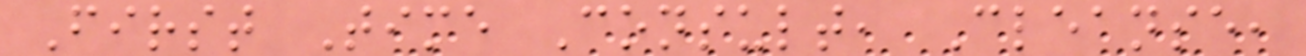First Time Consult, Cleanse,
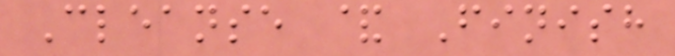Cleanse & Finish
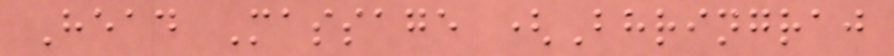Head Massage (Bhringraj
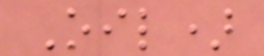Oil)
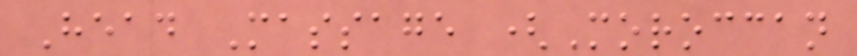Head Massage (Moroccan
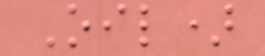Oil)
